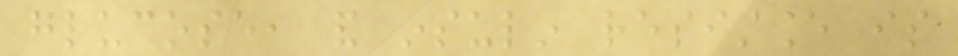glucose, and insulin resistance is
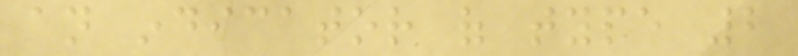an indicator of type 2
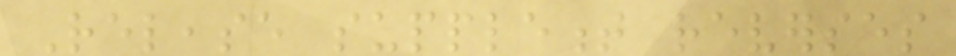Release supplement reverses
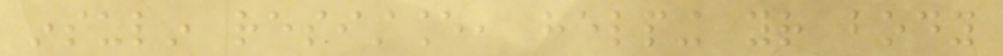insulin resistance, helping your body
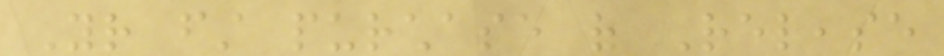Your first purchase of Release
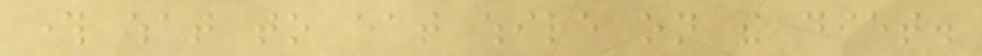through what to eat while on the diet.
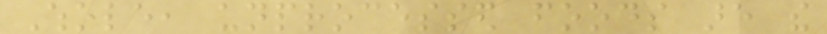Whole, unprocessed foods are the
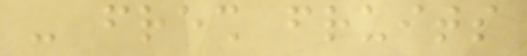- fresh fruits
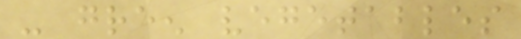- green vegetables
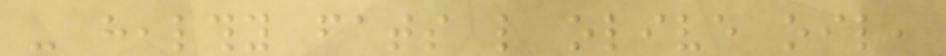- healthy fats like olive oil,
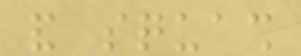and squash
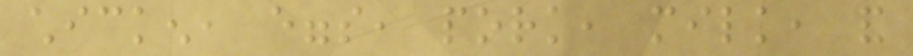chicken, eggs, pork, milk, and
